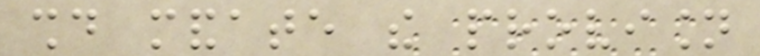should mandate the provision
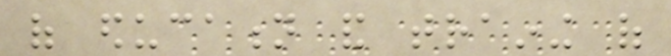of education and training of
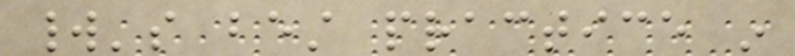world's best practice in
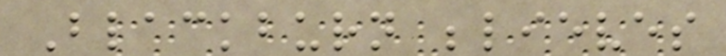Blackburn believes
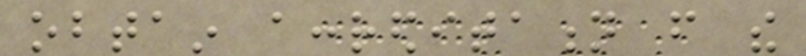obtain accreditation from the
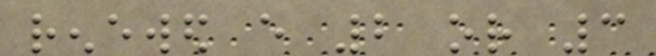renewed every 2 or 3
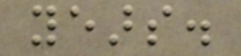years.
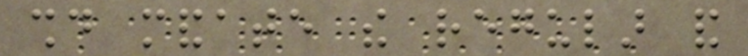should mandate the regular and
